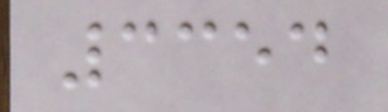3354
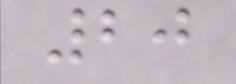20
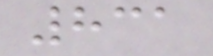831
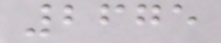2675
